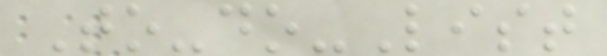To-do-List
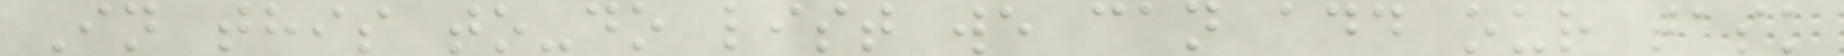In this to-do list we can add our task
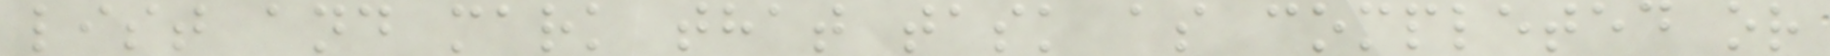list and mark that task as completed or
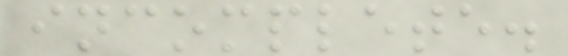incomplete.
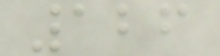126
